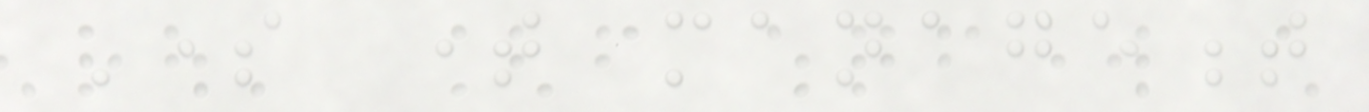Some time management
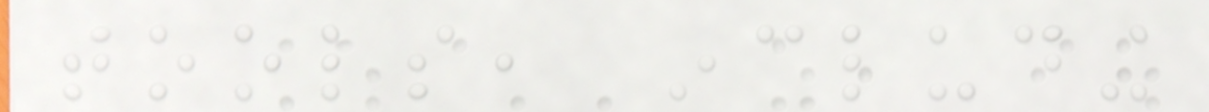tools, including
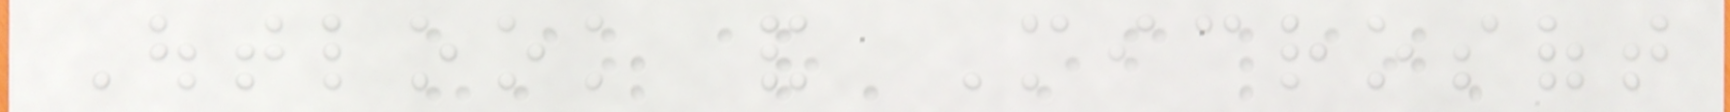Outlook and Microsoft
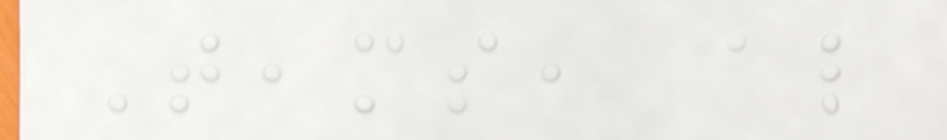Teams, also
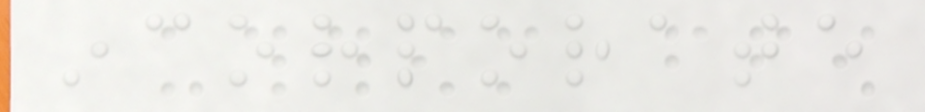incorporate
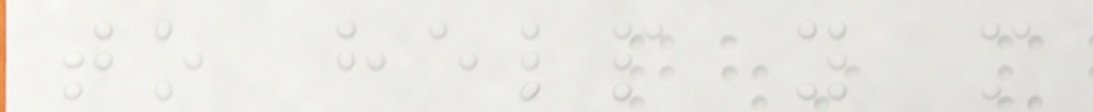to help you more
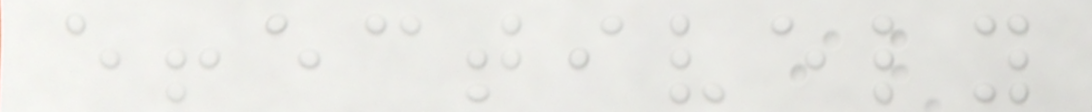effectively
